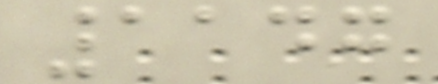1147
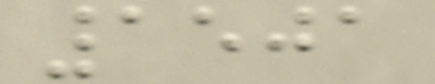1501
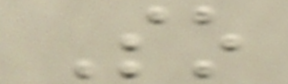So
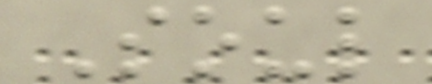Soul
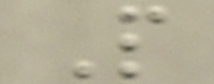P
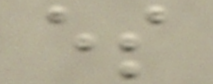es
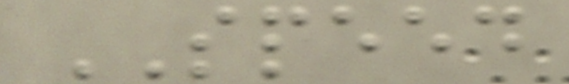SPEED
